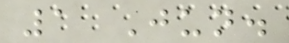1 Jun.
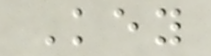Key
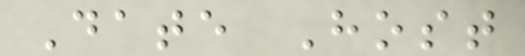Date Host
